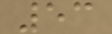53
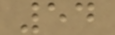54
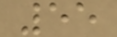55
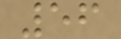56
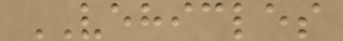VEHICLES
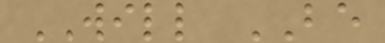WILL BE
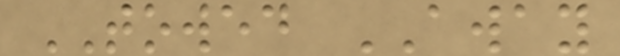TOWED AWAY
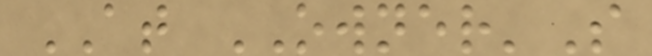AT OWNER'S
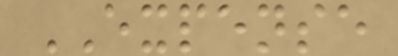EXPENSE
